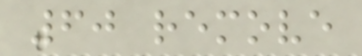60 remove
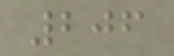206
